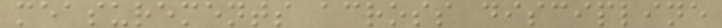measurements across discipline
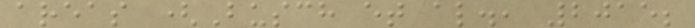areas (Busch et al., 2015;
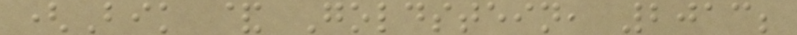(Bik & Goldstein, 2013;
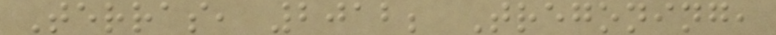Terras, 2012; Tregoning,
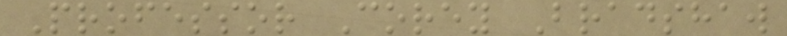Professor Corey Bradshaw
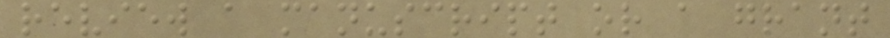review a manuscript or a grant
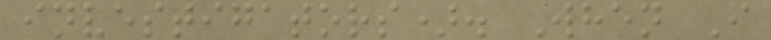investigators). When I
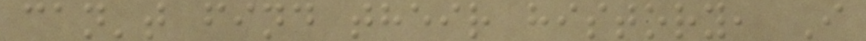can't find their history, I
